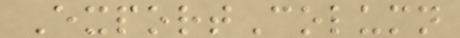ExportColumn
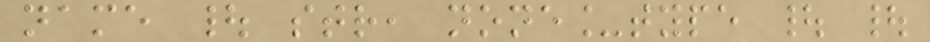name | str, none_type | |
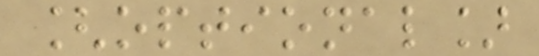[optional]
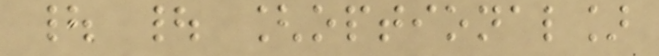| | [optional]
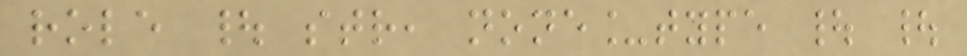role | str, none_type | |
